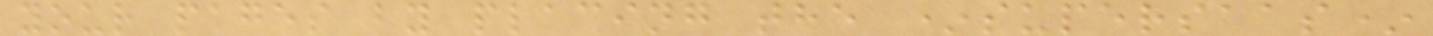your pages by placing the *supersaas*
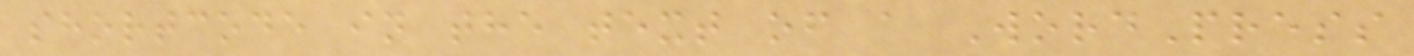shortcode in the text of a WordPress
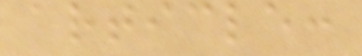article:
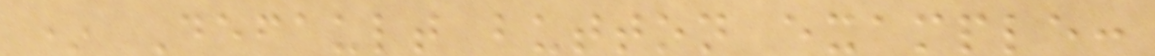* Default button example:
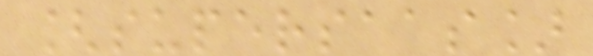[supersaas]
